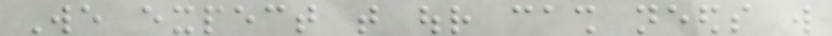We expect that our cash needs will
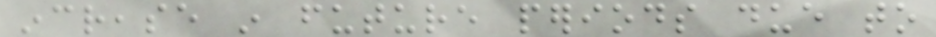increase in future periods due to
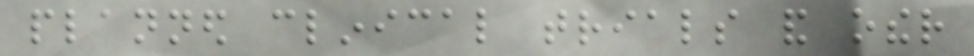planned clinical trials and other
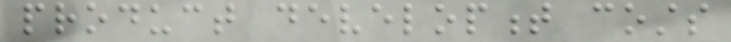product development costs
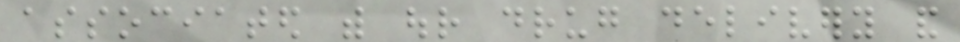associated with our drug delivery and
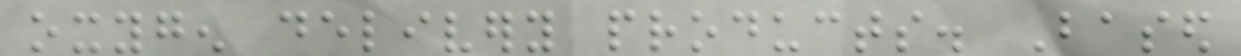oxygen delivery products. Based
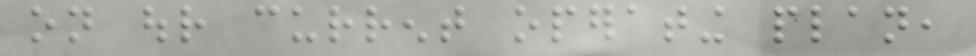on our current operating plan,
